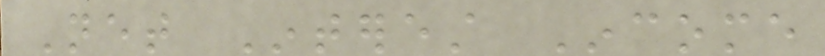Net Interest Income
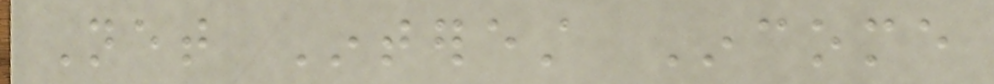Net Interest Income
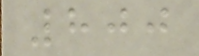800
